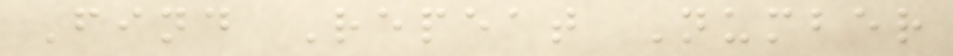Find Repeat Number
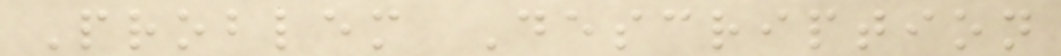Problem Description
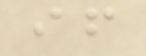if
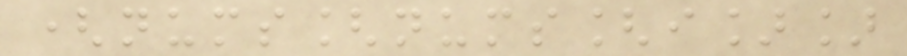(nums[nums[i]]
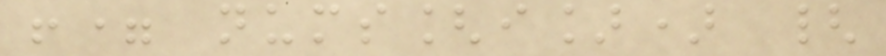!= nums[i]) {
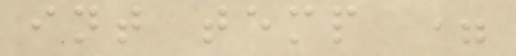int temp =
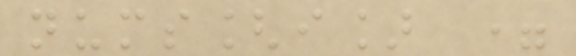nums[i] =
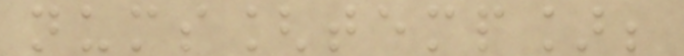nums[temp];
